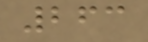263
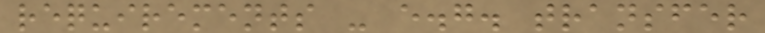requirements - e.g. transfer
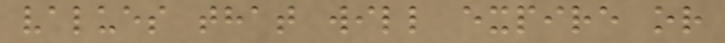values that will expire or
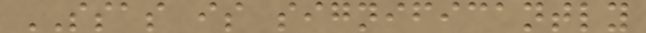SSAS is significantly
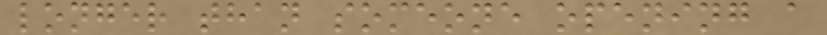longer than someone opening a
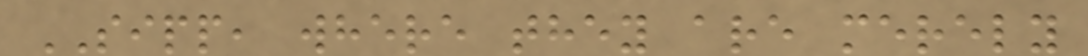SIPP, where they are merely
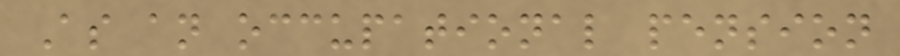As an occupational pension
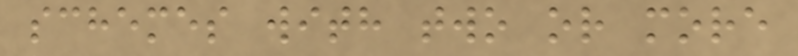schemes with two or more
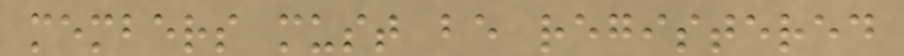members must be registered
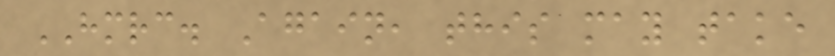HMRC. Again, this may take
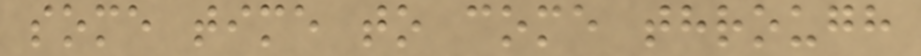some time to come through
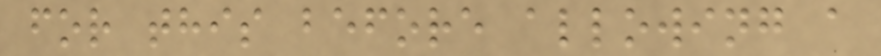for this before allowing a
